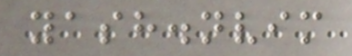yash.nvim
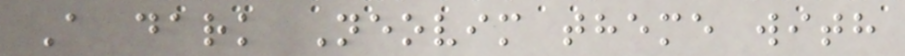A dark Neovim theme with
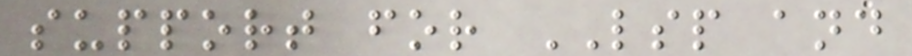support for LSP and
